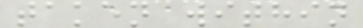taken within
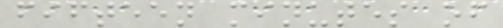fifteen minutes of
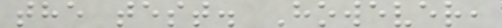the test. However,
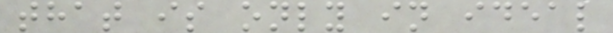that is only in ideal
